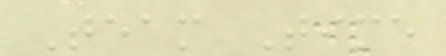Team Time
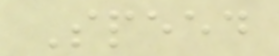Speed
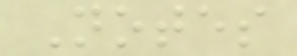Notes
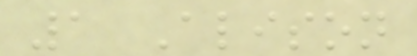1 Alison
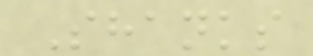Shanks
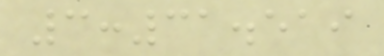3:31.519
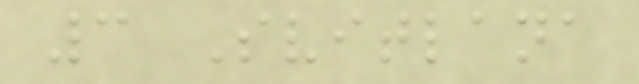3 Svitlana
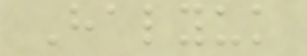Halyuk
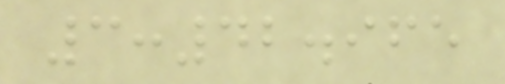3:42.965
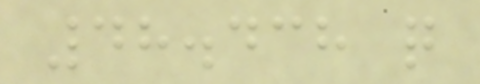48.438 q
